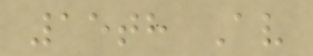15th Av
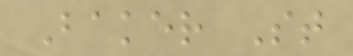Baker St
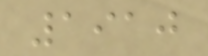1910
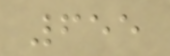655
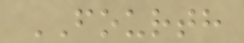FOURTH
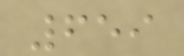659
